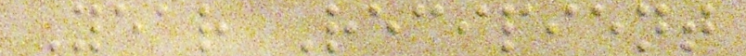Year Recipient
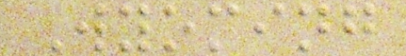Wyoming
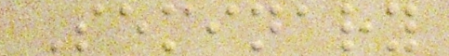Seminary
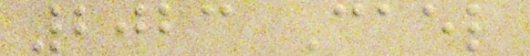2023 Cael
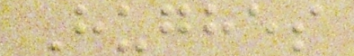Hughes
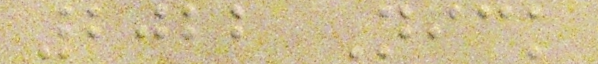2022 Nick
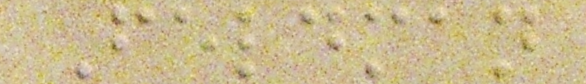Feldman
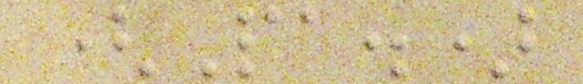(Pa.)
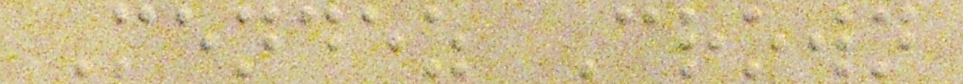Mendez Crown
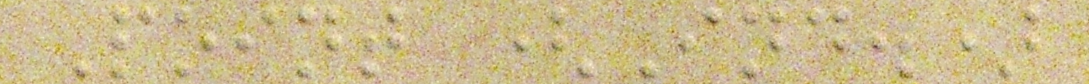Point (Ind.)
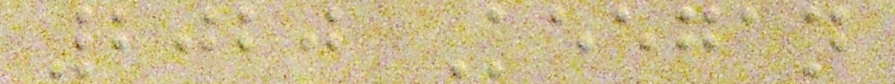2020 Keegan
